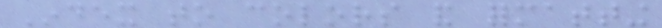Index to colors and formatting
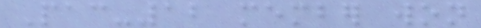Pac-12 member won
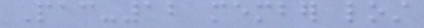Pac-12 member lost
